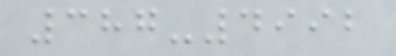387-4992
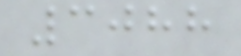3088
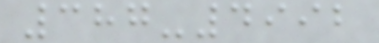387-4992
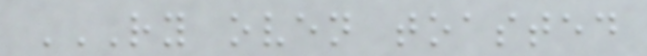RY OVEN TOASTED
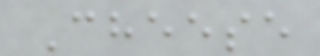Cheese
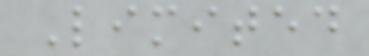Limited
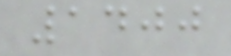1400
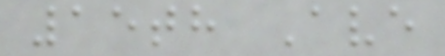15th Ave
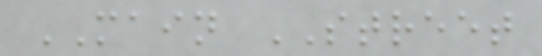MAIN STREET
